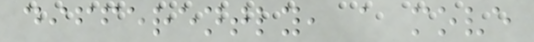differently, a move
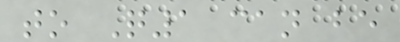to Q1 can be
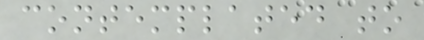contemplated to
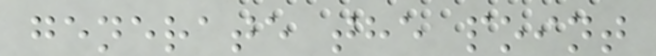generate the point
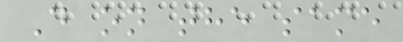D on the same
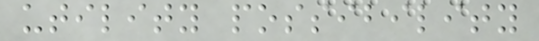utility possibility
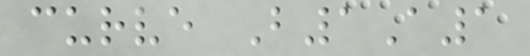curve B1A1
